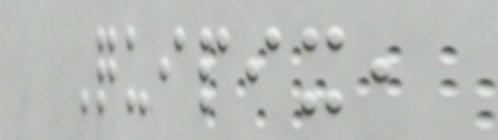Quipix,
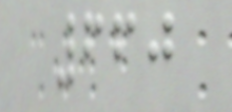660
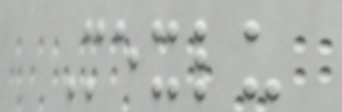Mexlu
